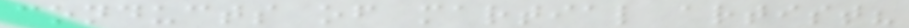conducts of martial artist?
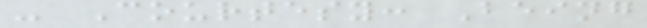- Courtesy: Being
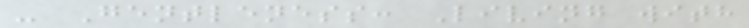- Gentleness: Living with
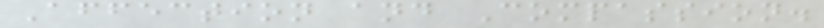Affection and Compassion.
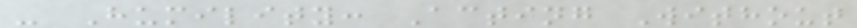- Humility: Acting Without
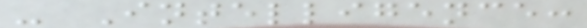- Intelligence:
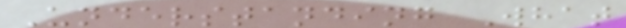Understanding What
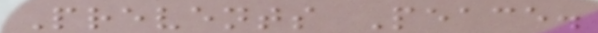Prevents Peace.
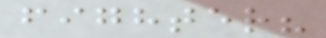fighter?
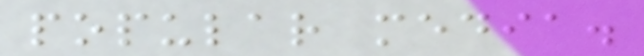popular media.
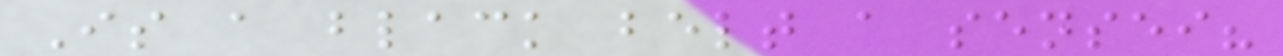Is a black belt a sensei?
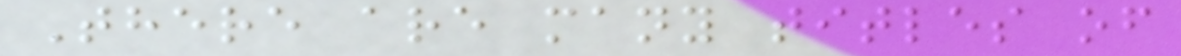There are many titles of
